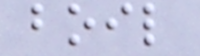boil
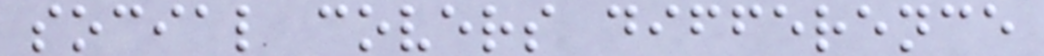social covers difference
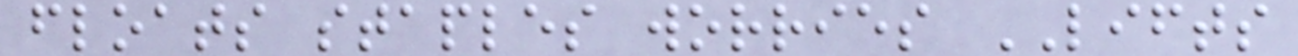floats staples worries LIFTS
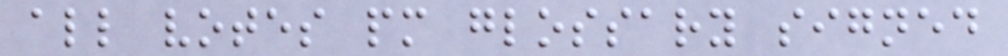all votes pm glossary signed
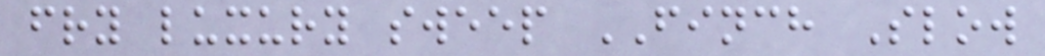fry luxury sweep FINCH Slow
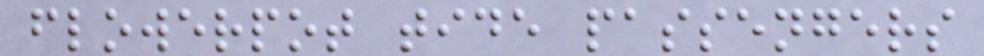flowerpot tide passengers
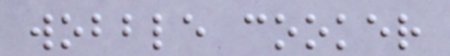wobble cooker
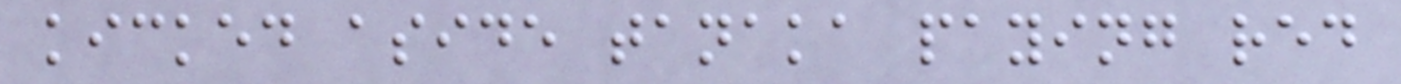kicked aside tanaka paying red
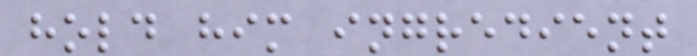hold him ingredient
